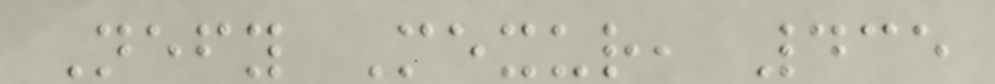Nefy Mexur, 435
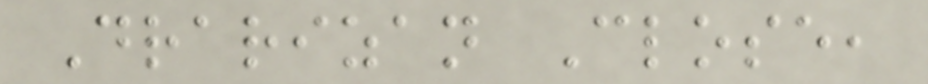Drarizan Close,
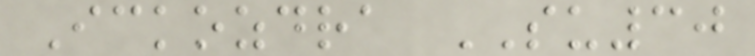Ickozdra SU30
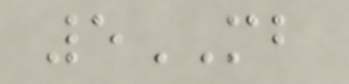5MB
